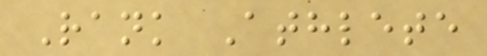Rank Athlete
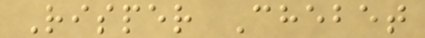Risper Chebet
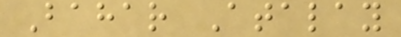Bahar Atalay
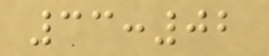33:02
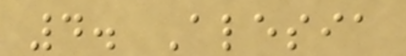4. Alesia
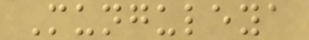Munguleya
